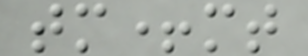tm+mt
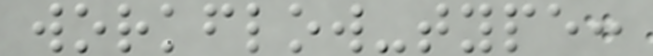workflow-type:
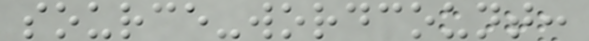source-wordcount:
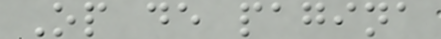Op de pagina
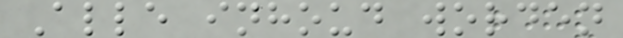Alle inhoud worden
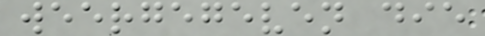weergegeven die
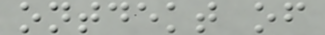ontdekt of
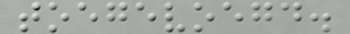toegevoegd.
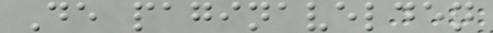De paginavelden
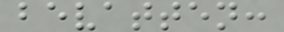bevatten:
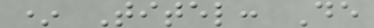* Titel: De
